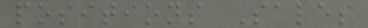positions Sales
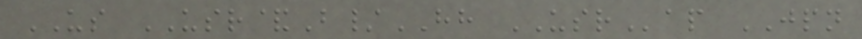US USR&B/HH USRap JPN
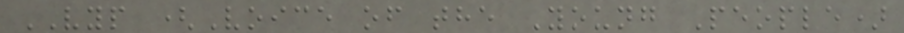VYP (Voice of the Young People)
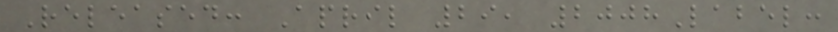Released: April 29, 2008Label:
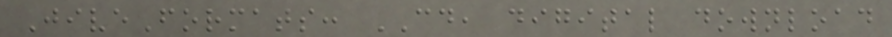JiveFormats: CD, digital download
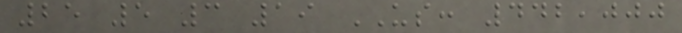25 5 3 19 US: 442,000
